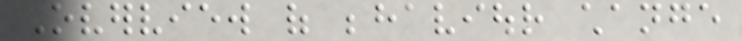Overview of behaviour change
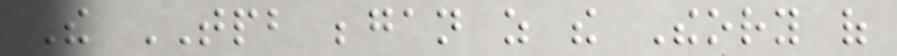The TPB began as the Theory of
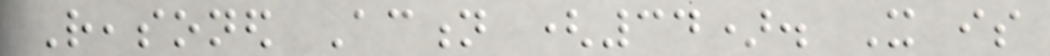Reasoned Action (34). It is
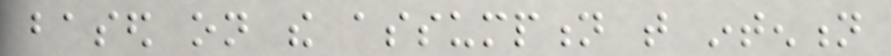based on the assumption that intention
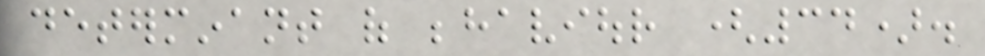determinant of behaviour (34).
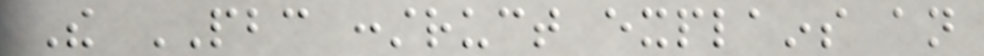The PBC construct explains an
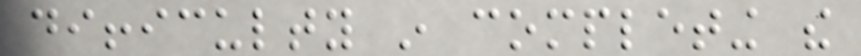difficulty in completing the
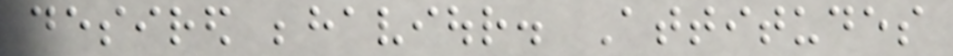desired behaviour. Attitudes
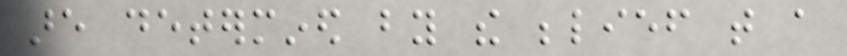are determined by the belief that a
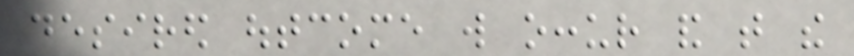desired outcome will occur and that the
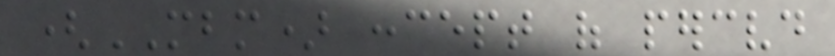(MBM) concept of perceived
